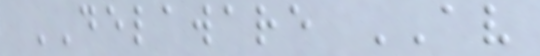DELAWARE AV
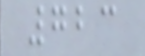723
